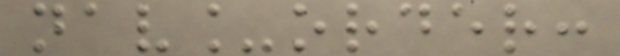nav_order:
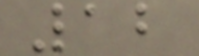12
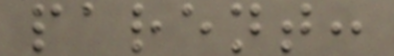parent:
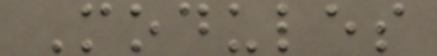Modules
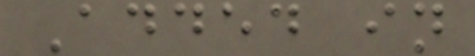Added in
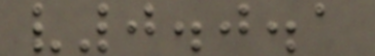v0.0.1
